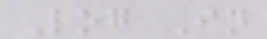Log In
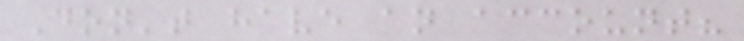Don't have an account?
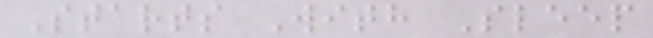Starts With Sleep
